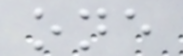one
